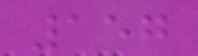157
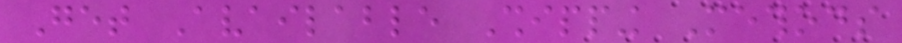Get Available Shipping Methods
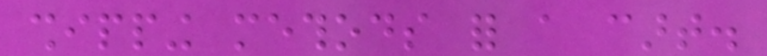shipping methods for a cart.
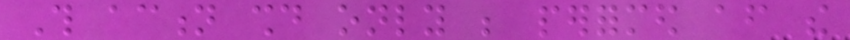This action should only be performed after the
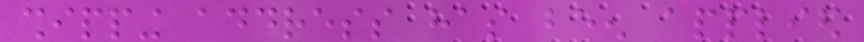shipping address has been applied
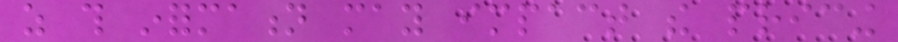as this information may impact the pricing
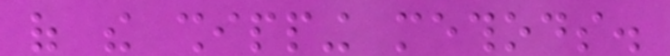of the shipping methods.
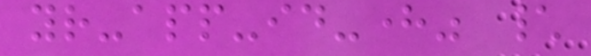your-app-id-here" \
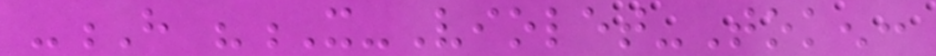-H "X-Violet-Token:
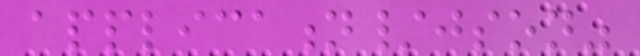application/json"
